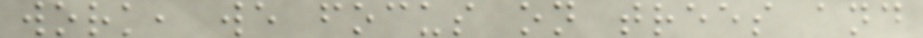work, we focus on trees and
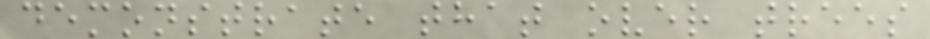demonstrate that over trees
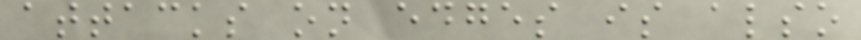attacks on edges is also
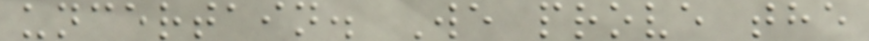uncertain. We prove the
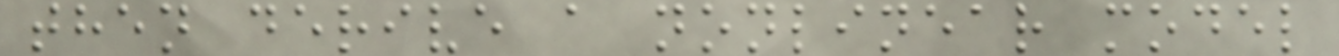then derive a nonlinear model
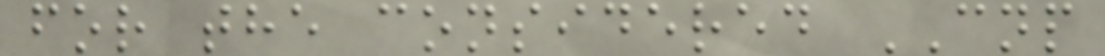for the considered CNP
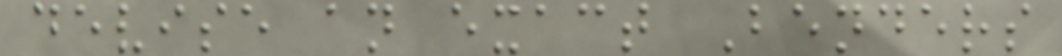devise an exact Benders
